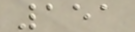151
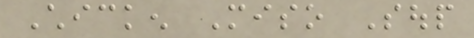Chicken Miso Soup
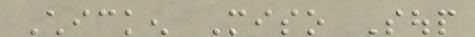Chicken Miso Soup
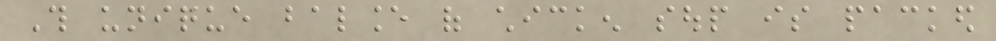This unique balance of chicken soup is packed
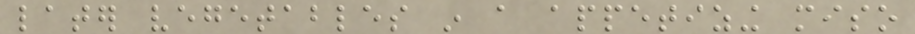later vegetables in a appetizing miso
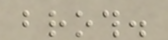broth.
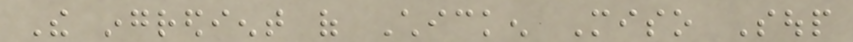The ingredient of Chicken Miso Soup
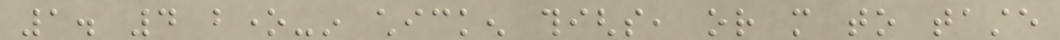1. 4 bone-in chicken thighs, or more to taste
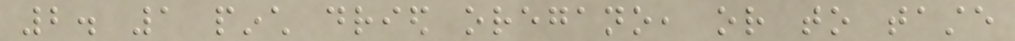2. 1 pinch dried oregano, or to taste
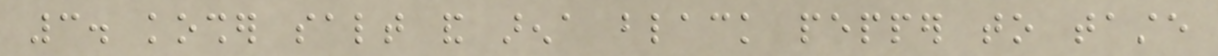3. kosher salt and arena black pepper to taste
